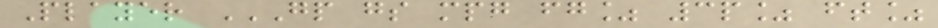Player GP GS MPG FG% 3P% FT%
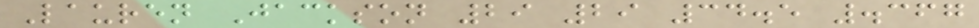Lauren Jackson 29 29 34.5 .367
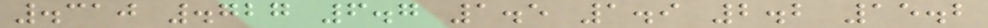.310 .727 6.7 1.5 1.9 2.2 15.2
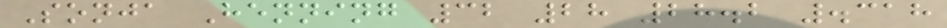Sonja Henning 32 28 28.2 .318
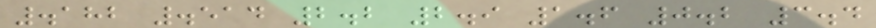.182 .514 2.2 2.9 1.6 0.2 3.4
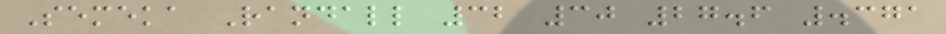Semeka Randall 32 30 27.6 .371
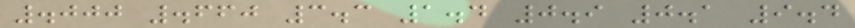.000 .660 3.3 1.4 0.9 0.1 9.4
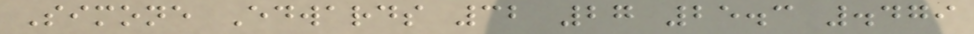Simone Edwards 32 27 25.3 .479
